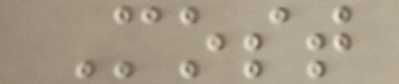Most
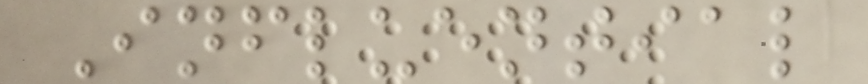Influential
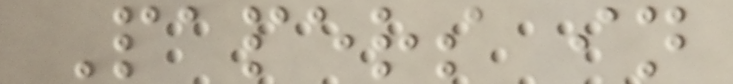Papers in
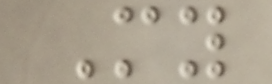My
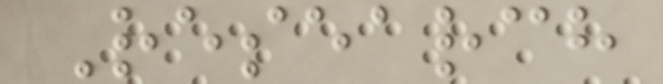Research
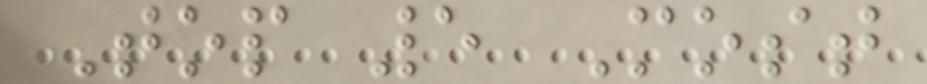Top 5 Most
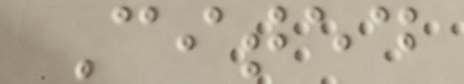Cited
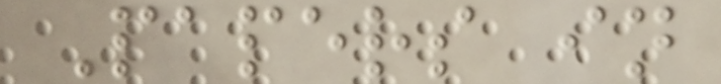Papers in
